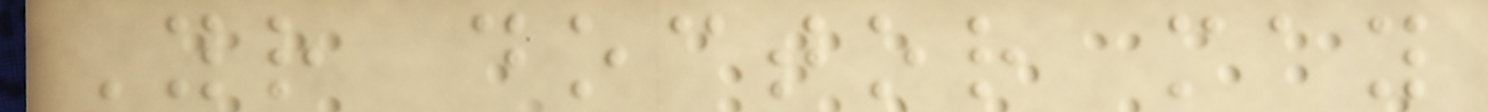Your doctor may
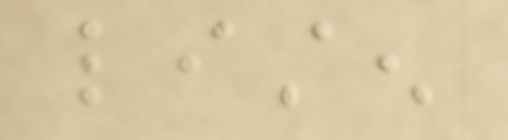listen
